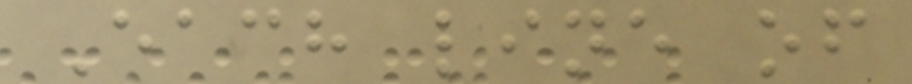Each line of
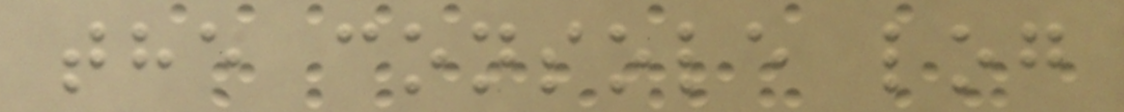the console log
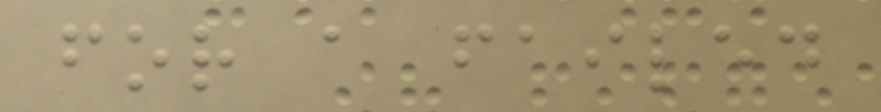for a failed
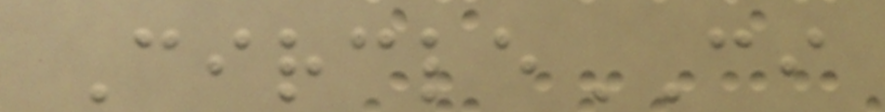CircleCI
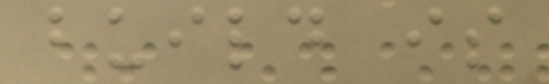build is
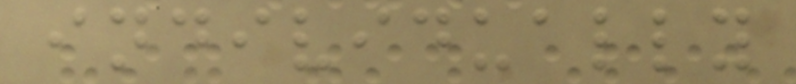individually
